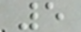5
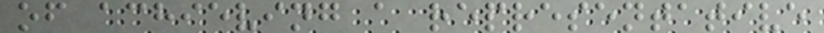of achieving a representative
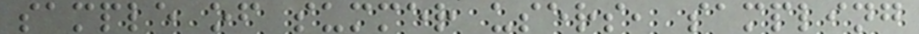sample of summer users, sampling
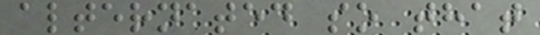alternated so that
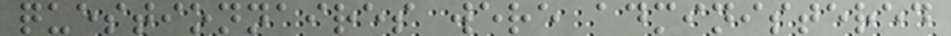questionnaires were administered
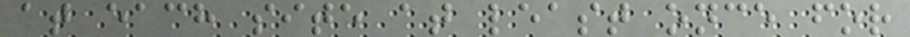at each site at least once for
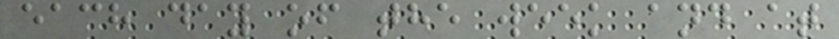each day of the week and at
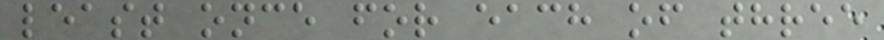least once for each of three
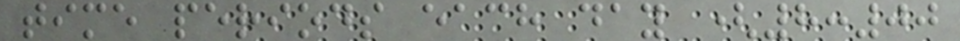time periods each day (8:00
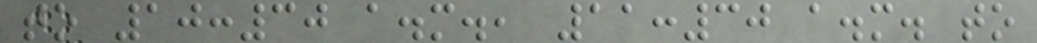to 10:30 a.m., 11:30 a.m. to
